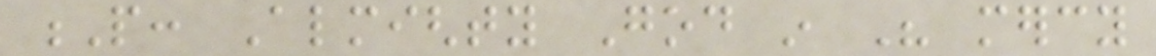P: Almighty God in His mercy
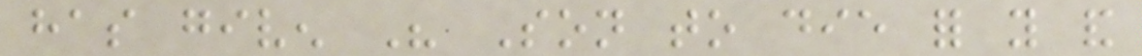has given His Son to die for you and
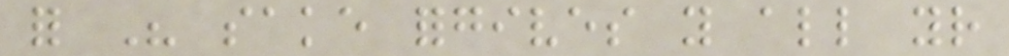for His sake forgives you all your
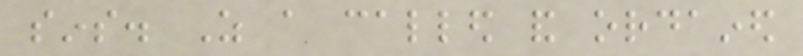sins. As a called and ordained
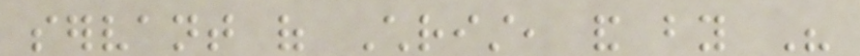servant of Christ, and by His
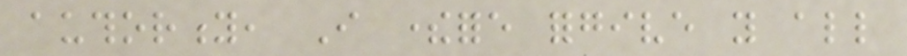authority, I therefore forgive you all
